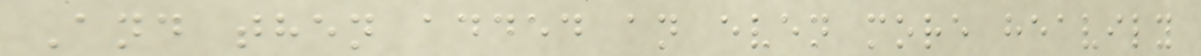And then added an even more heavily
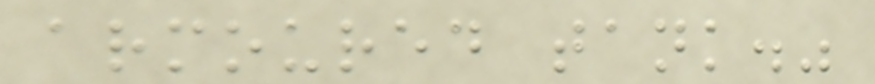armoured tank."
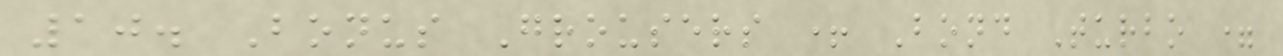10. Bonus Grousers + Bond Turbo =
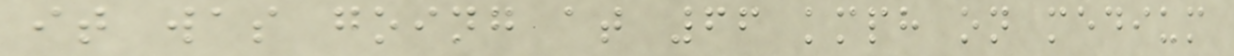it was going at 66 kmph on medium
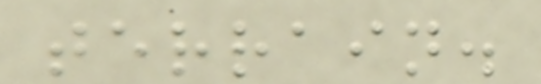terrain.
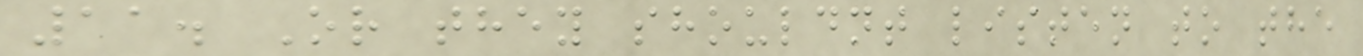11. Or they shouldnt listen to the
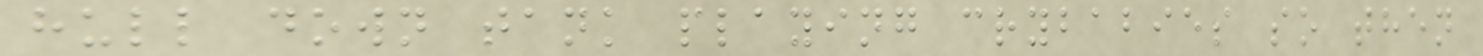hull down tank playing crybabies so then
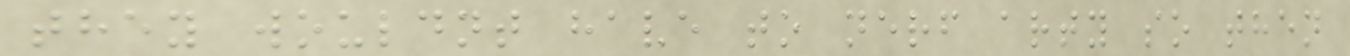they wouldnt have to nerf arty so then
